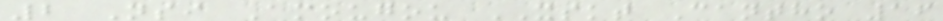2 Nsi Amougou XSKT Cantho 16
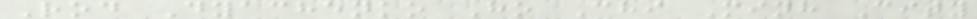Rod Dyachenko Ho Chi Minh City
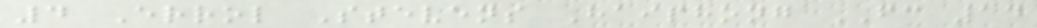4 Errol Stevens Haiphong FC 14
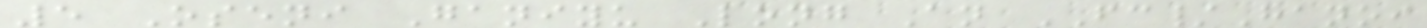5 Oseni Ganiyu Long An FC/Hanoi
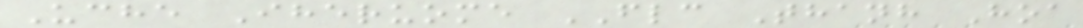Uche Iheruome FLC Thanh Hoa
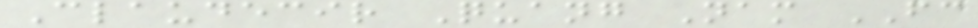Claudecir Quang Nam FC
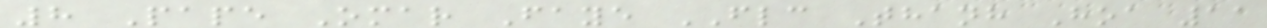8 Pape Omar Faye FLC Thanh Hoa 11
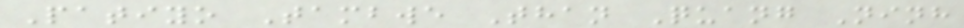Patiyo Tambwe Than Quang Ninh
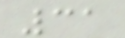31
